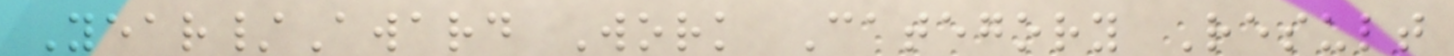Year/Award Work Category Result
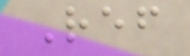Ref
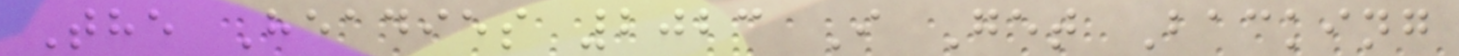The Headies 2023 I Get Backing
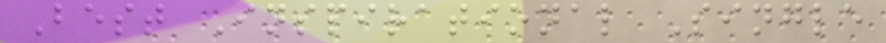Best Inspirational Single
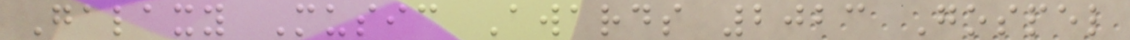Galaxy Music Awards 2023 Gospel
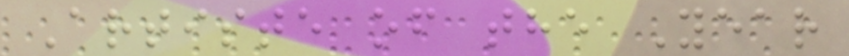Artiste of the Year
